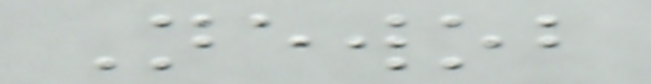Newob
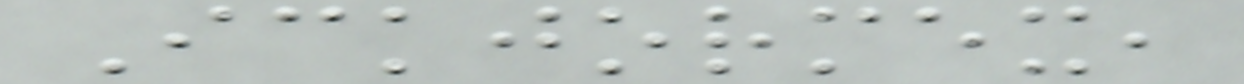Ickjormex,
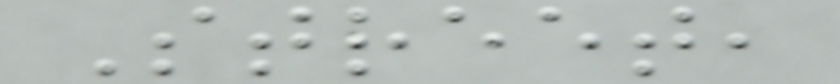Street,
